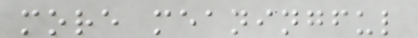more meaningful
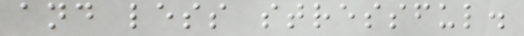and less stressful.
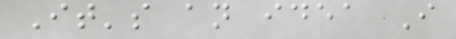It's an idea I
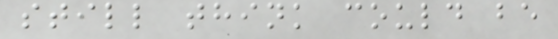still think could be
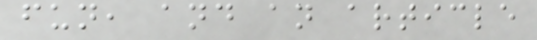fun, and an article
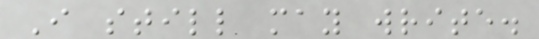I still may write.
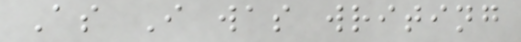As I was writing
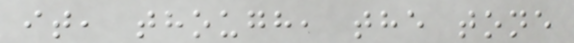it, though, the tone
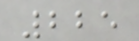225
